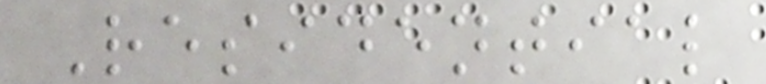Residential
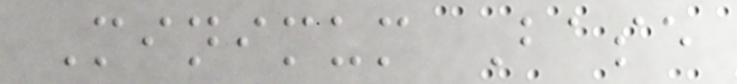Minimum Base
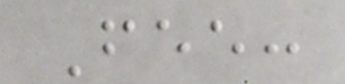Fee:
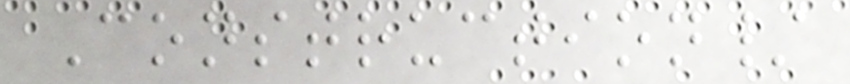Construction/
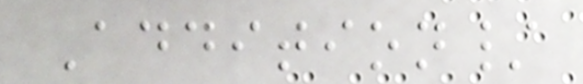Addition/
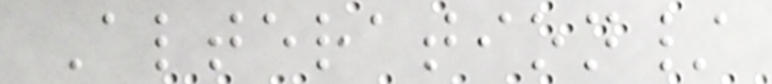Alteration/
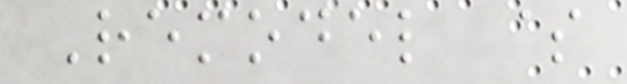Remodel $
